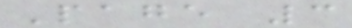Page 3
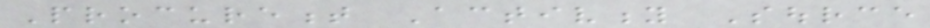Procurement Activity Source
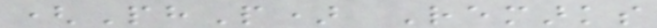(PhP) Remarks
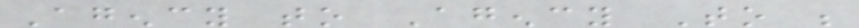Agency to Agency To be
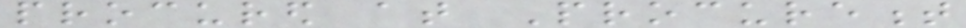procured at Procurement
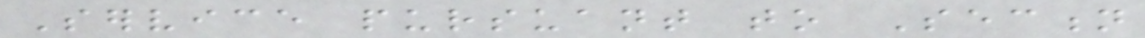Service pursuant to Section
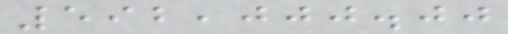592,000.00
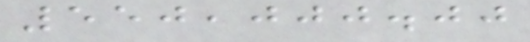550,000.00
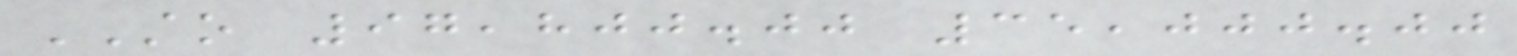STO 97,800.00 35,000.00
